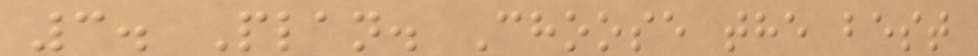3. Plan. Choose the best
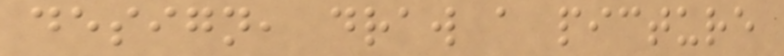design, draw a picture
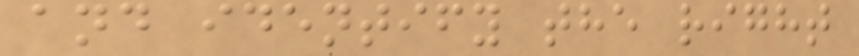and identify the right
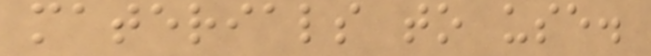materials to use.
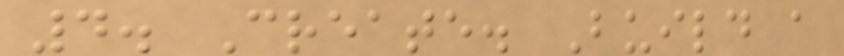4. Create. Build a
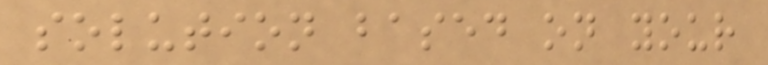solution based on your
